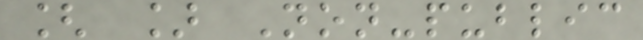[ ] Non-public
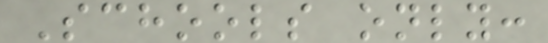Schools only:
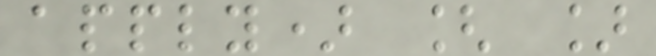apply) [ ]
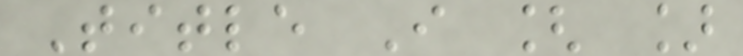Title I [ ]
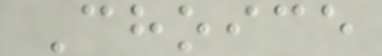Choice
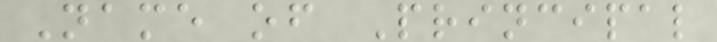Name of Principal
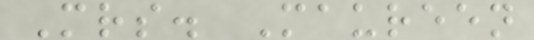Mrs. Maureen
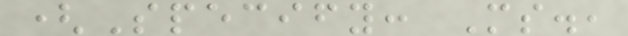(Specify: Ms.,
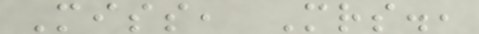Miss, Mrs.,
